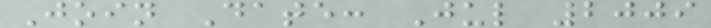Join Date: Jul 2009
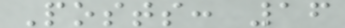Posts: 16
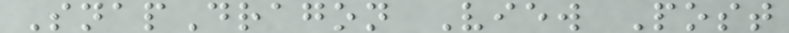SnapDragon View Post
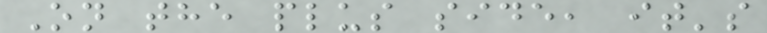On the plus side, it's
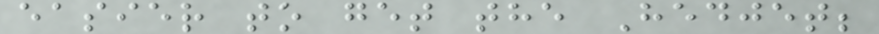easier to get the Hedjet;
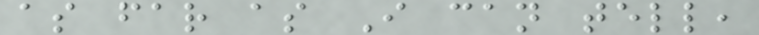as far as I can tell,
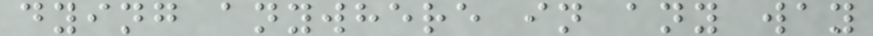dying anywhere in any way
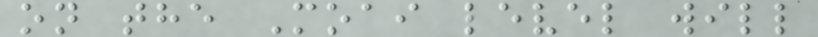on the Moai level will
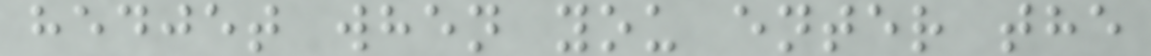hedjet when you enter the
